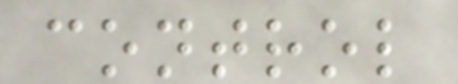control
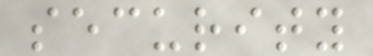security
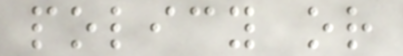policy or
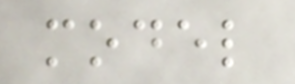model
